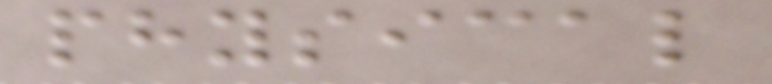physical
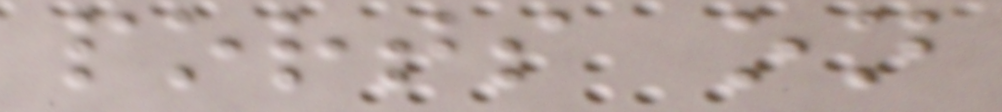ports on
